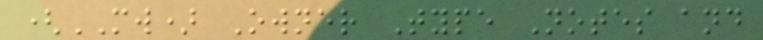(MW) Owner Type Notes and
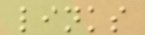links
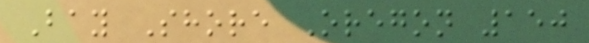Bay Shore Oregon 150
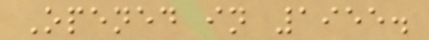Opened in 1955.
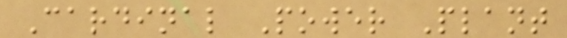Cardinal Power Plant
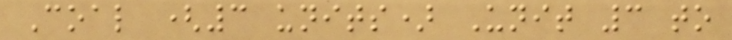Coal (3 units) Unit 3 to
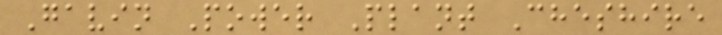Gavin Power Plant Cheshire
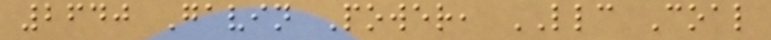2640 Gavin Power, LLC Coal
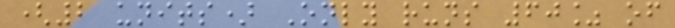(2 units) Only runs 60% of
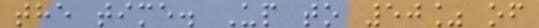the time. Up to 50% of
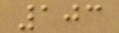103
